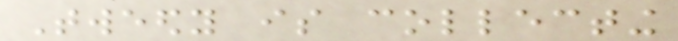Tweedy is collecting
